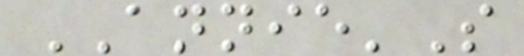ANNIE'S
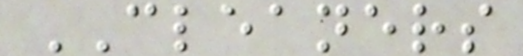CLEANERS
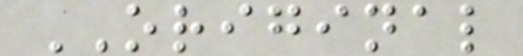ORIGINAL
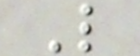L
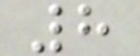8
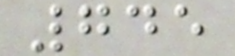745
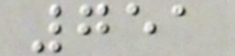751
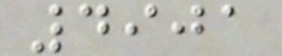4901
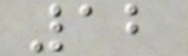12
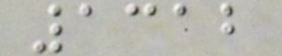1312
